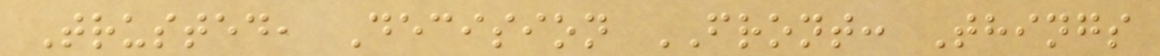Trusted, Decision FRONT: Things
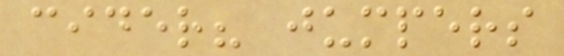cider? jumpers
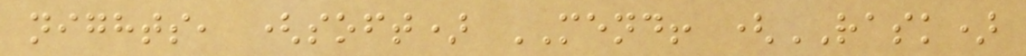nights, (soft) MEND! (RASK)
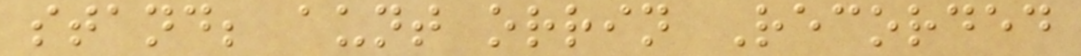stand; aunt orrin Recorded
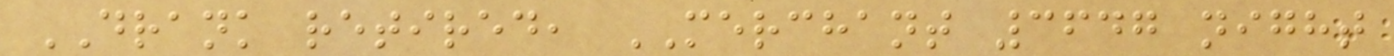DRANK retired, MERCHANT 3647 night
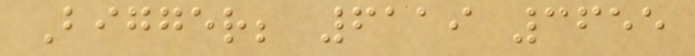Bigger; 6119 3655
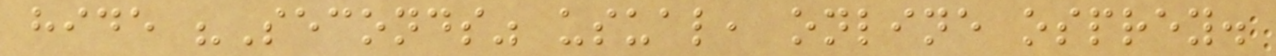hide "Seconds" usual, online osprey.
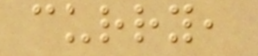curry,
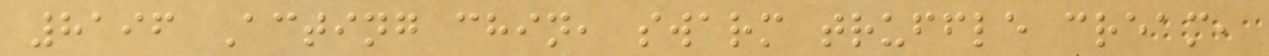8196 Acting chin, swarm truffle cream,
